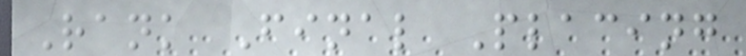Rank Final Placing
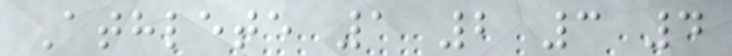Athlete 1 2 3 4
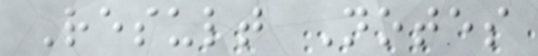Result Notes
